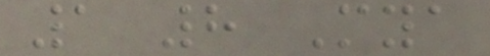1 8 Mya
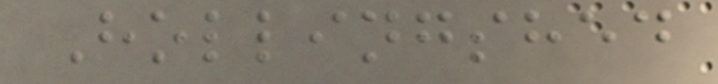Hollingshed
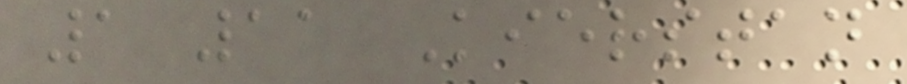1 11 Kierstan
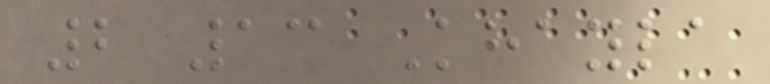2 13 Khayla
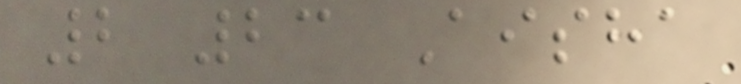2 23 Aisha
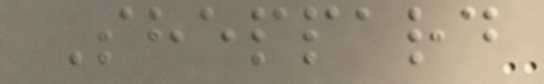Sheppard
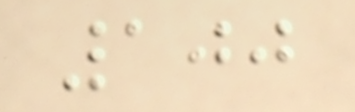100
